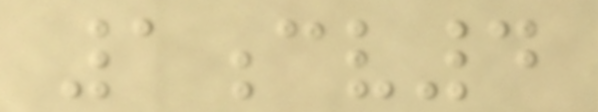1cv4
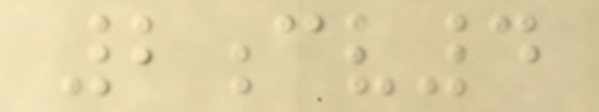2cv4
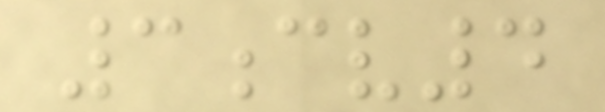3cv4
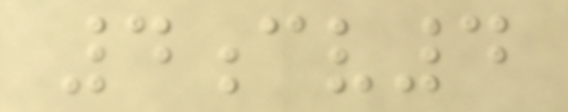4cv4
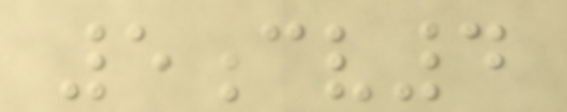5cv4
